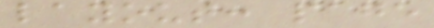layout: page
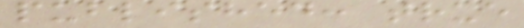published: true
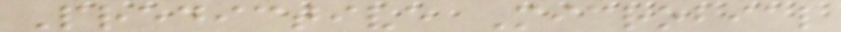Predictive Microbial
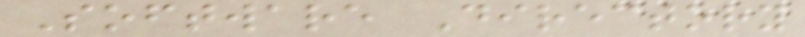Software Directory
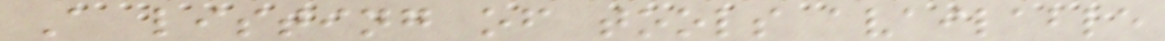A listing of tools available
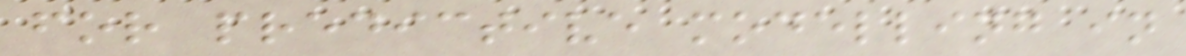for predictive modelling in
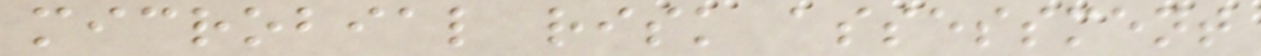microbial risk assessment
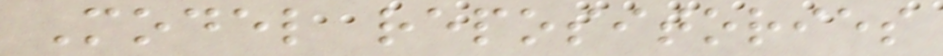Model repositories
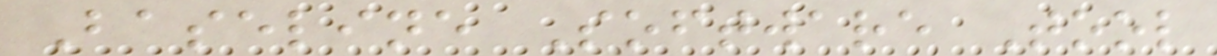Baseline Software Tool
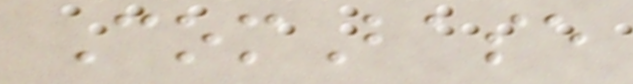ComBase
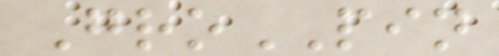GroPIN
